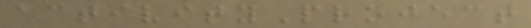activityProject
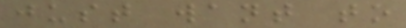just want to
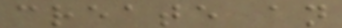create an
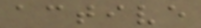active
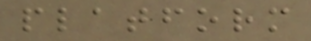platform
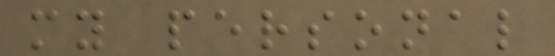my personal
